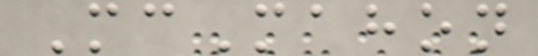McMahon
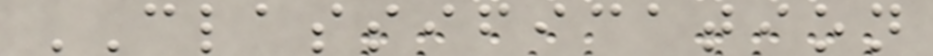CLASSIFICATION
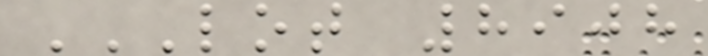LOT 8908
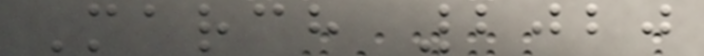March 2020
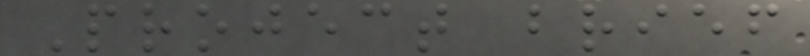Project brief
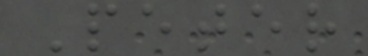Peter
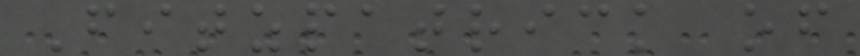Fitzpatrick of
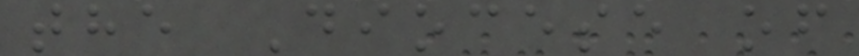the Diocese of
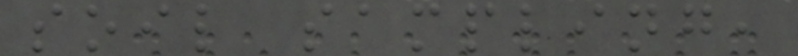soil sampling,
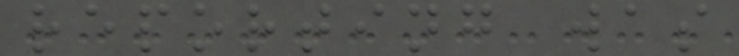reporting was
